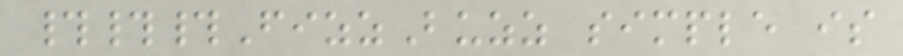###FizzBuzz simple is
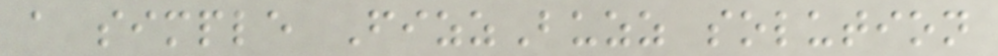a simple FizzBuzz solution
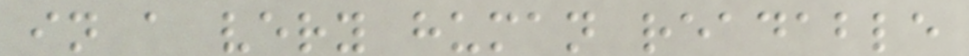in a very human readable
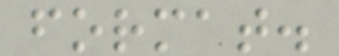format.
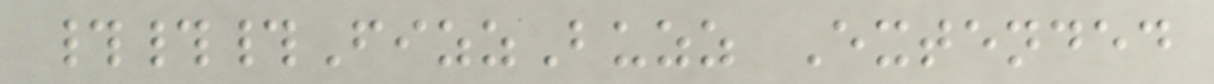###FizzBuzz Extended
